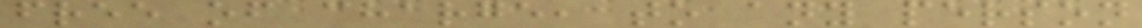free of charge, to any person
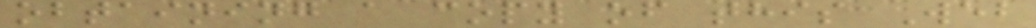obtaining a copy of this Web
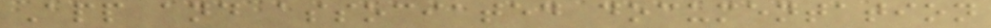App and associated documentation
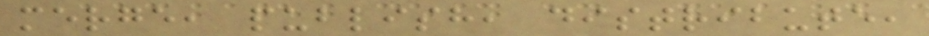merge, publish, distribute,
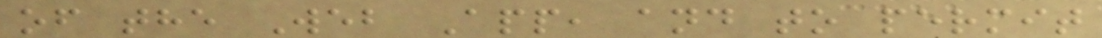of the Web App, and to permit
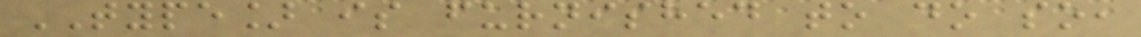TYPE] is furnished to do so,
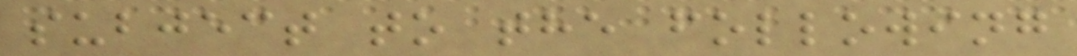subject to the following
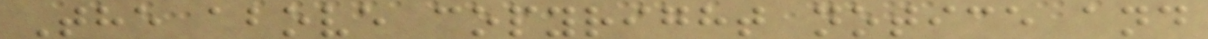The above copyright notice and
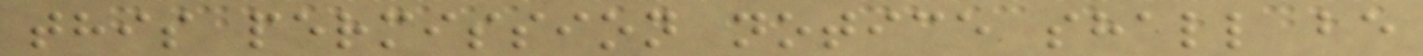this permission notice shall be
